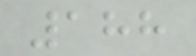188
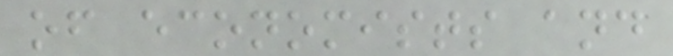of economists and
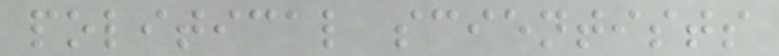political scientists
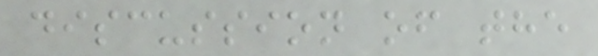discussion of the
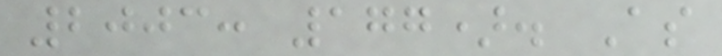2003: 177). As
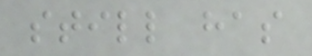still has
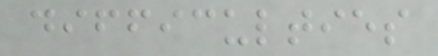difficulties
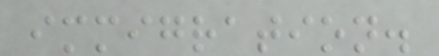immigration.
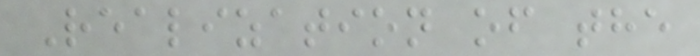Realization of the
